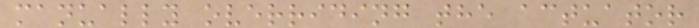manually overriding the actuator
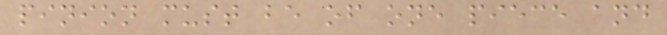pinion must be of one piece and
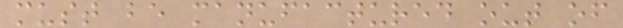must be manufactured out of
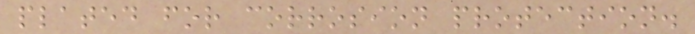plated for corrosion protection.
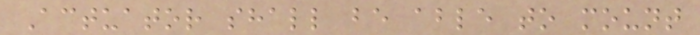Actuator shall be able to mount
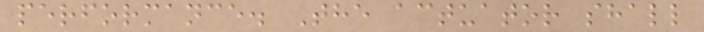performance. The actuator shall
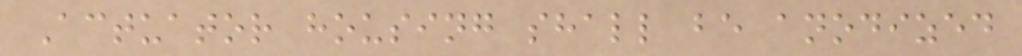Actuator housing shall be anodized
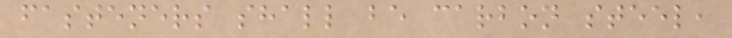fasteners shall be carbon steel,
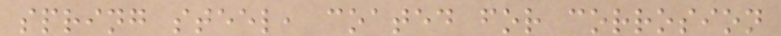spring steel, coated for corrosion
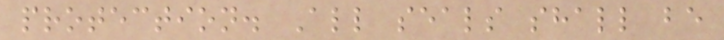protection. All seals shall be
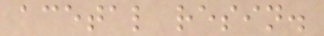acetal resin.
